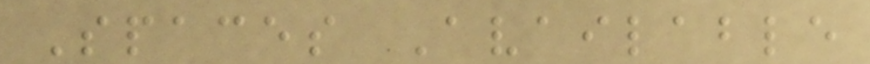Spaces Available
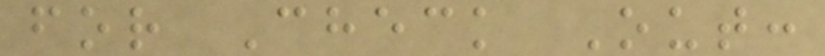for Check Out:
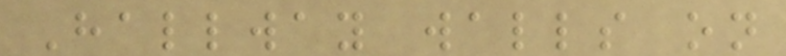Hallway walls on
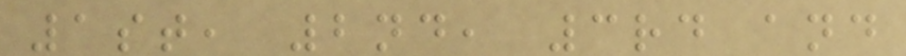1st, 2nd, 3rd and
